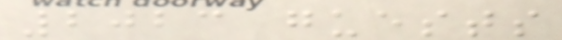2023 guests
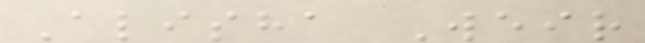Alisha Weir
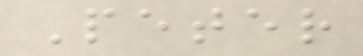Peter
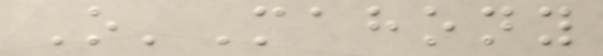O'Mahony
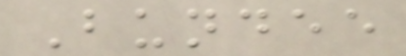Bundee
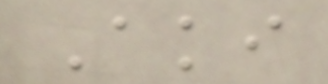Aki
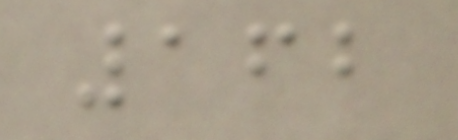162
